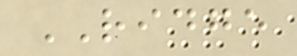RIDGE
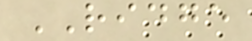RIDGE
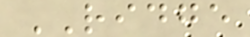RIDGE
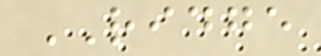RIDGE
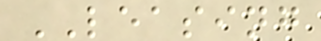LEASING
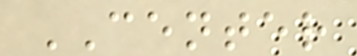CENTER
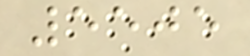5505
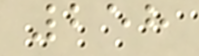258
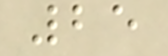25
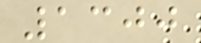1300
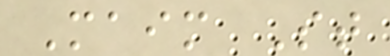Maim St
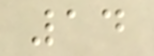14
